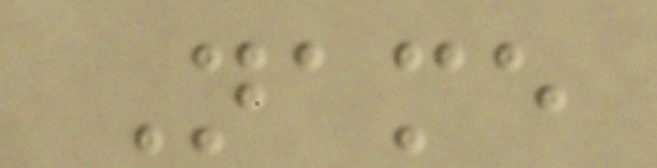Name
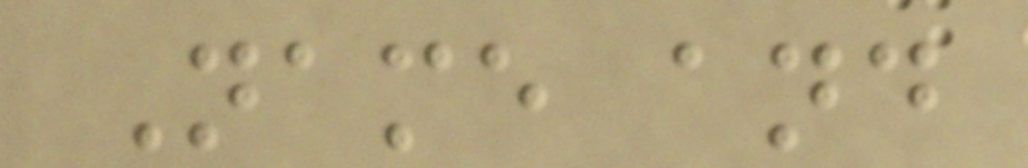Name and
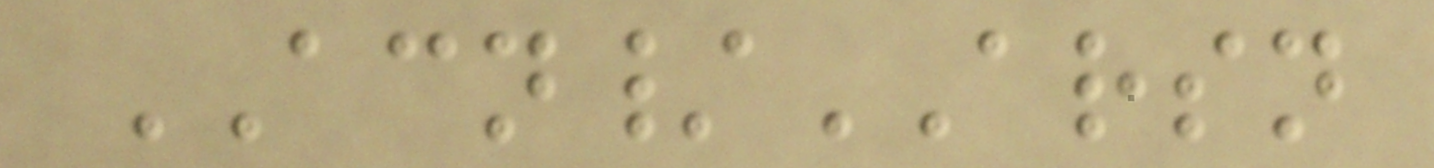ACN/ARSN
